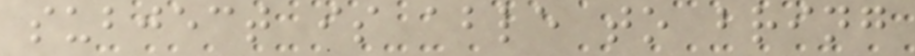subject is able to bring
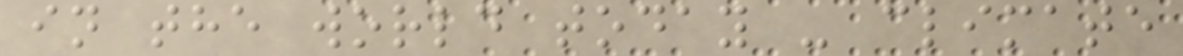in the world today - climate
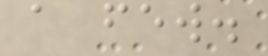a few.
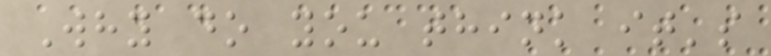Why do you think it's
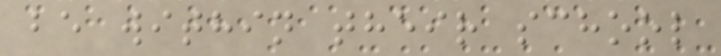be within their school
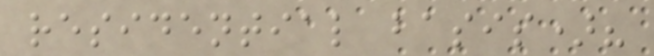residential basis)?
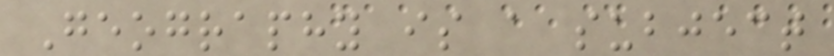Geography is a subject
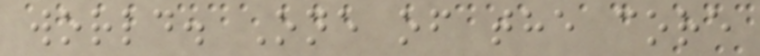world. One of the core
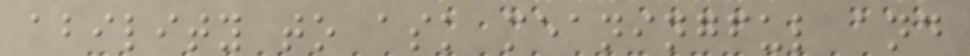ability to ask meaningful and
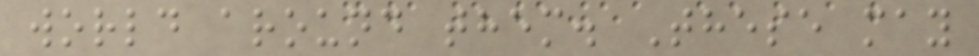world around them. These may
